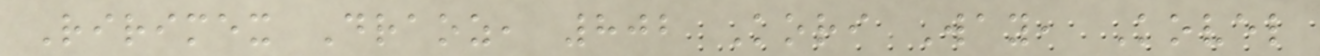Ririmex Draoz, 802 Kori Way, Kovel
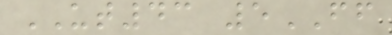UT43 5FF
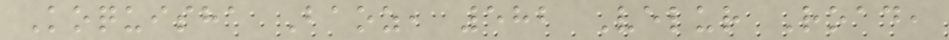Koquisha Baoz, 582 Velur Road,
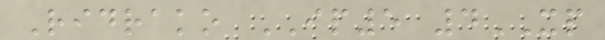Ridrako IP5 4XP
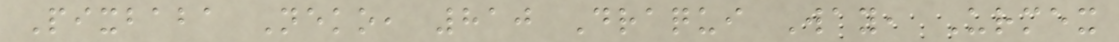Pixbaba Neko, 810 Draqui Way, Urmex
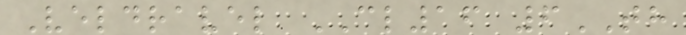Veldravel CL16 6TH
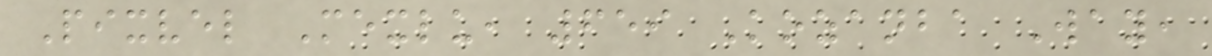Pixvel Mexlu, 659 Kozanba Way,
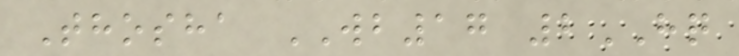Thosha WB17 2HQ
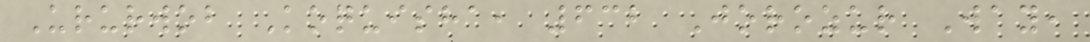Ururwob Koquisha, 632 Jorozur Way,
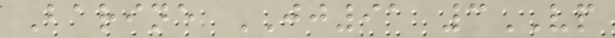Barine JJ91 3VP
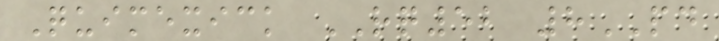Quimexick RQ52 8PD
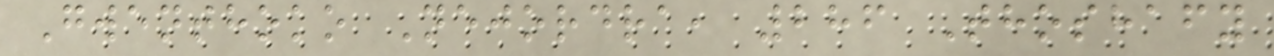Gwenthoko Nejordra, 286 Thoshafy
